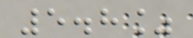5.8%
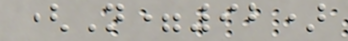(N=92)
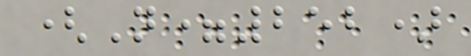(N=252)
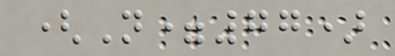(N=77)
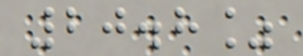20.8%
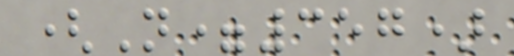(N=357)
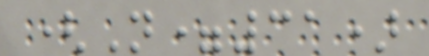(N=31)
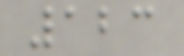123
